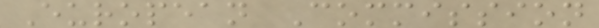European Commission
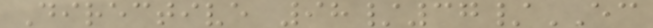Directive 98/37/EC
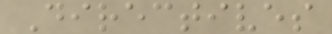Directives
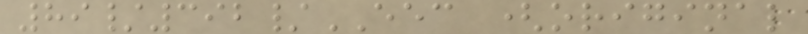89/392/EEC (original
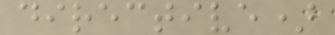directive)
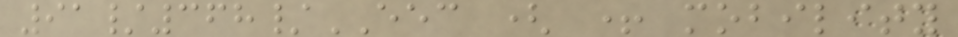91/368/EEC ( + mobility
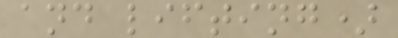and lifting)
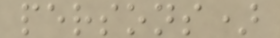persons)
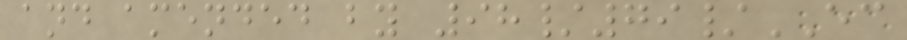and amended by 98/79/EC
